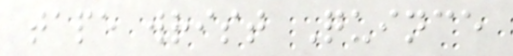tape wrist Quince
